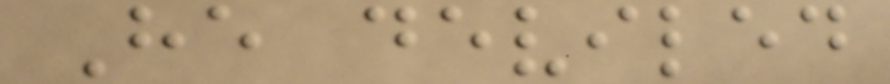He deviled
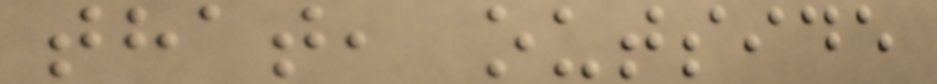that, outside
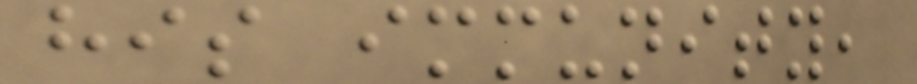his immunity,
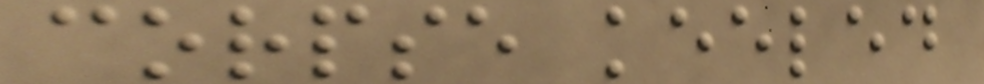corpse keeled
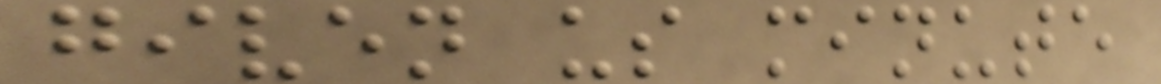given us minute
